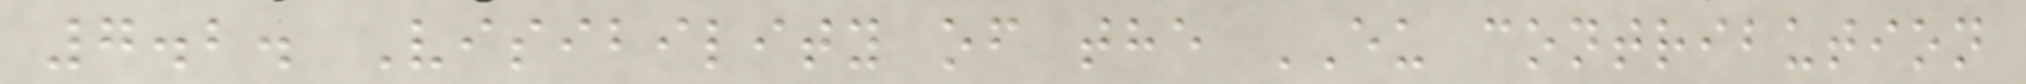7.2. Visibility of the EU contribution
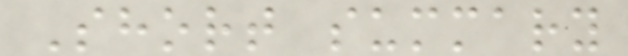Short summary
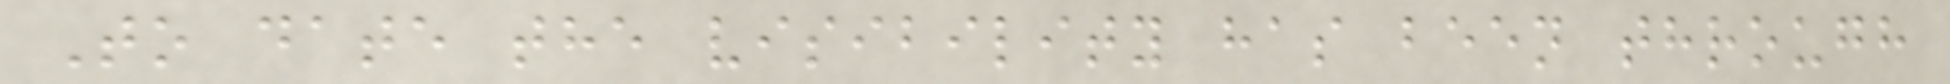To date the visibility has been through
